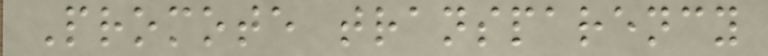Promote transparency
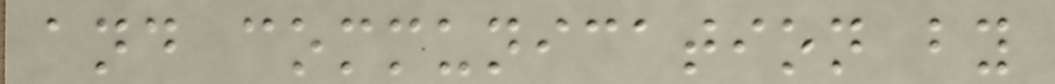and communication by
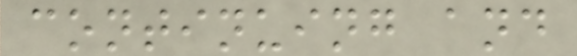continuing and
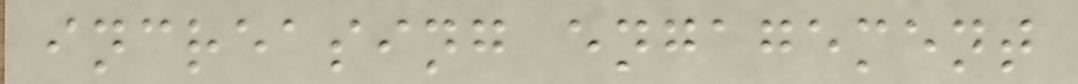increasing engagement
